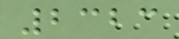2323
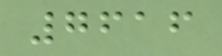7616
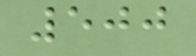500
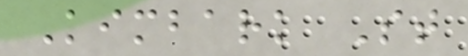Kimbark St
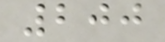200
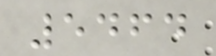5464
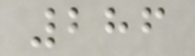286
